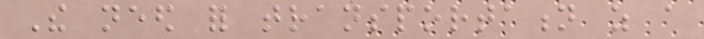The need for transportation as a
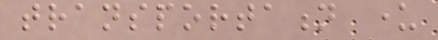transportation under
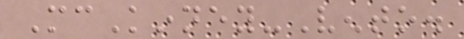McKinney-Vento.
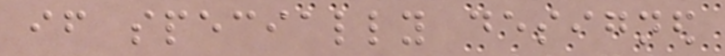if specially designed
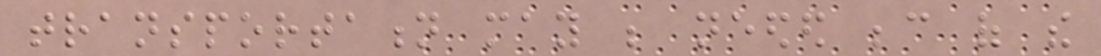transportation may be needed because of the
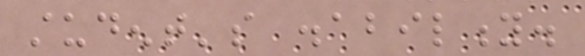student's disability.
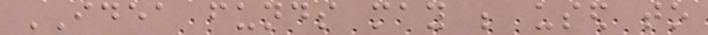IDEA funds may be used to
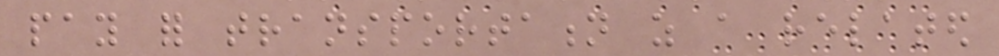pay for transportation as a related
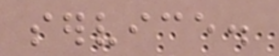service.
